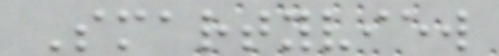Smartyview
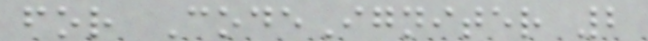for CodeIgniter 2
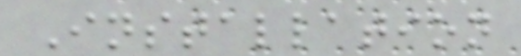Installation
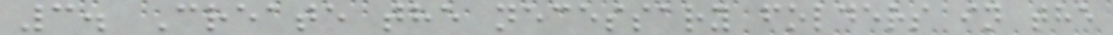3. Create the necessary folders in the
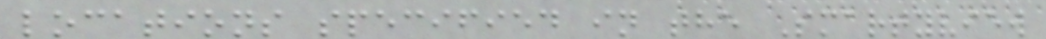locations specified in the Smartyview
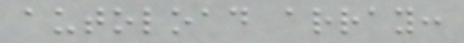autoload array:
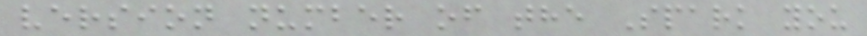version number of the Spark you
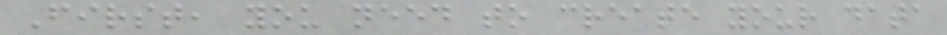First, you need to create your data
